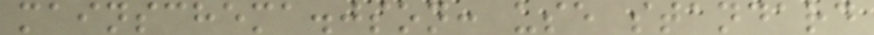mainschema.json: use standard
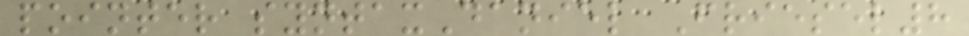pointer syntaxDaniel Friesel8
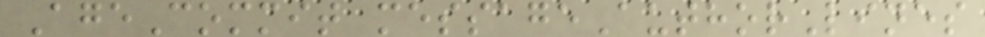AgeCommit messageAuthorLines
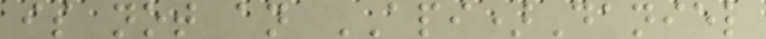is not an API)Daniel
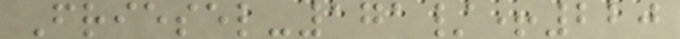Friesel-171/+220
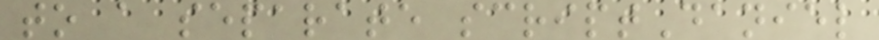to a separate scriptDaniel
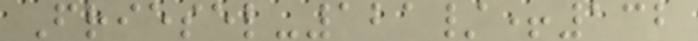Friesel-121/+132
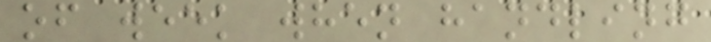of week when handling
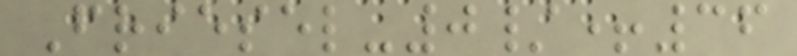Friesel-0/+36
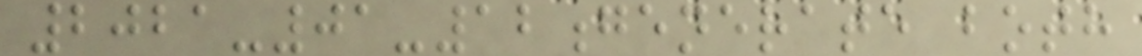2021-01-12generate both
